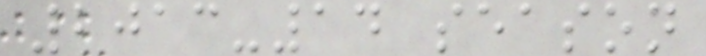2013-14 season
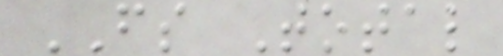FS Total
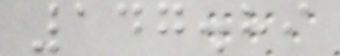147.89
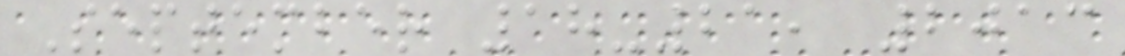September 18-21, 2013
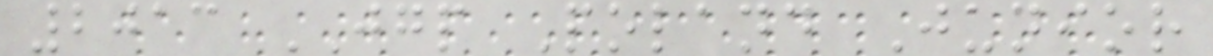2013 JGP Poland Junior
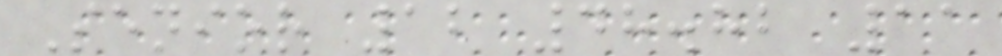Senior 12 48.82 11
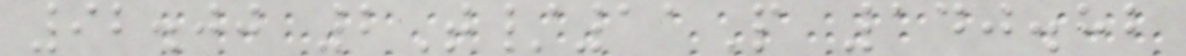92.00 2T/11P 140.82
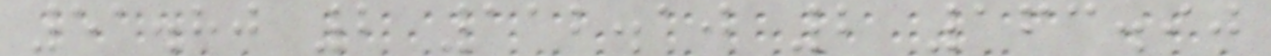51.80 2 112.10 2 163.90
